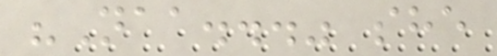"Naa..." she
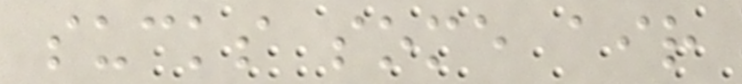sucks some air
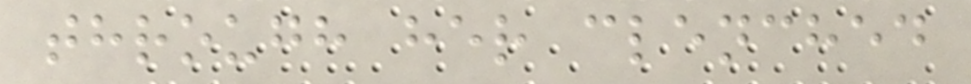through her clenched
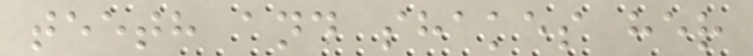teeth and shakes her
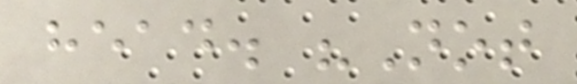head. "Not
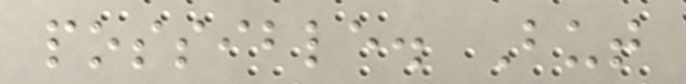possible. But
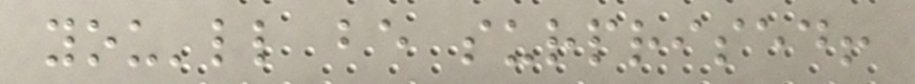you'll be surprised!
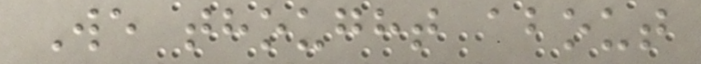We thought about
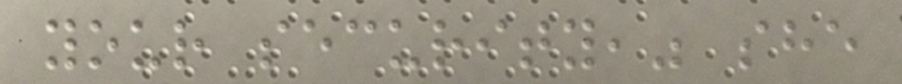your security," she
